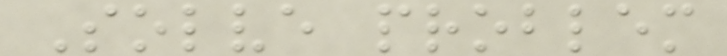Solve problem
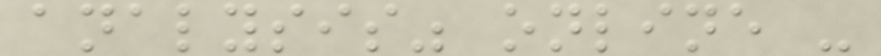analysis" online -
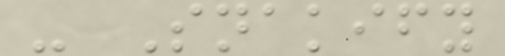- Snakify
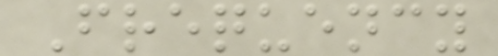Frequency
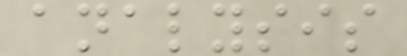analysis
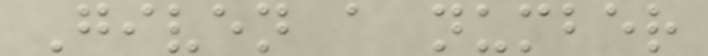Given a number
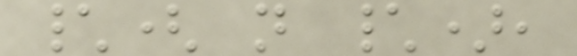\( n \),
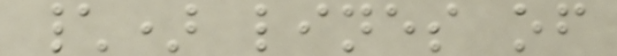\) lines of
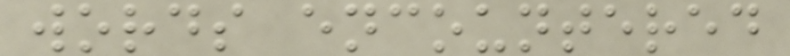words encountered
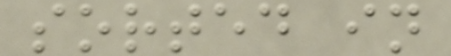sorted in
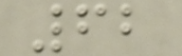62
